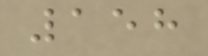158
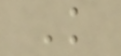K
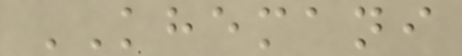KHEMANI
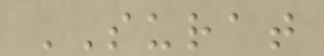SURAT
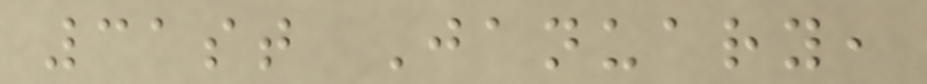31st January,
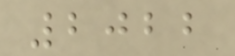2022
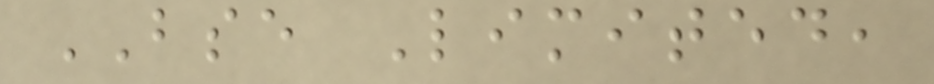BSE Limited,
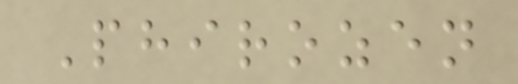Phirozen
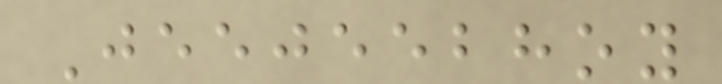Jeejeebhoy
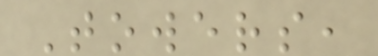Towers,
